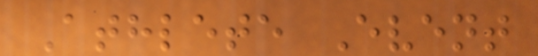Athlete Event
